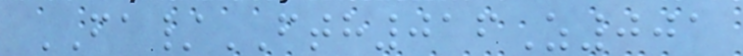FA/FTH016Z001
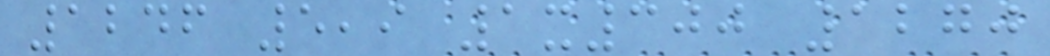1246 5,9 1x300 1270
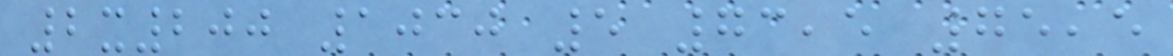2x200 1030 5 73,5 75,5
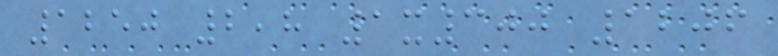1250 2,8 1x300 1206
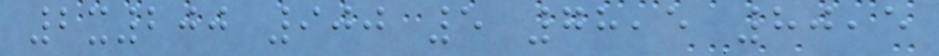2x200 900 5 78,5 80,5
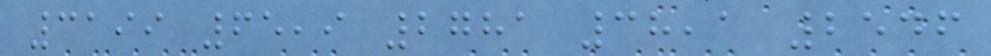3199 65,9 2781 38,1 2546
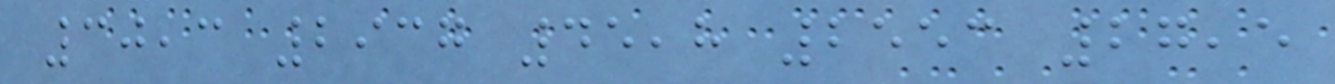30,3 2937 45,8 2553 27,5
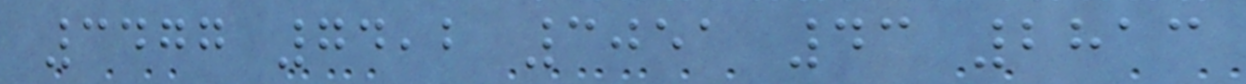3477 74,2 3051 43 2813
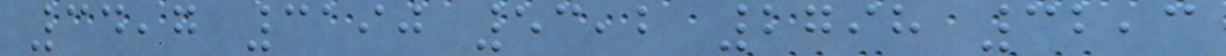34,7 3190 53,2 2798 32,3
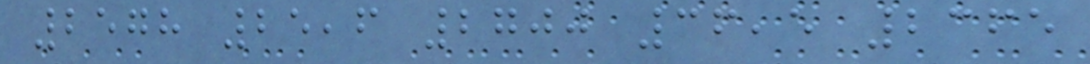2578 25,6 2700 36,5 2365
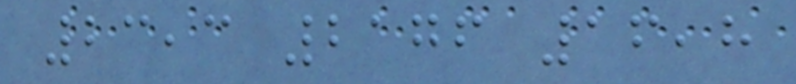23,3 2176 16,8
